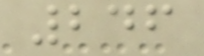246
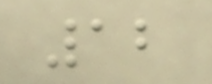12
